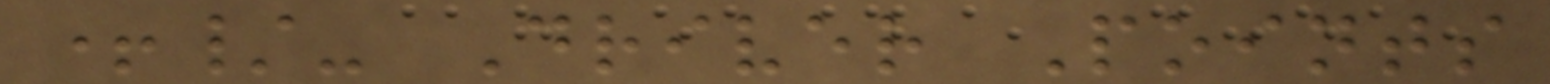+/- Driver Points
